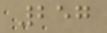257
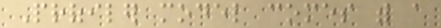Profiler model comes with a
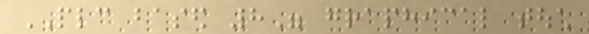PLC based 8" graphical touch
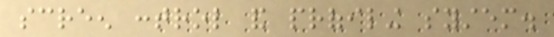screen control and profiling system.
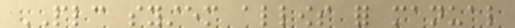PLC system allows for manual
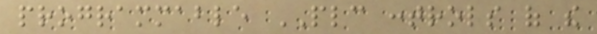programmable PLC controls of the
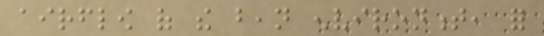airflow of the bean environment, for
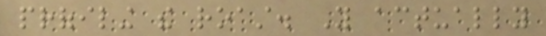profiling the roast. You actually
